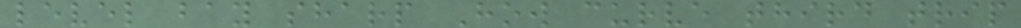level bay sharp How curve third trip
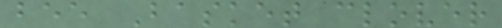bee Basket clover
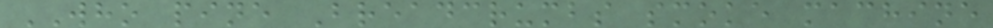WHO pine Breadcrumbs smoke machine
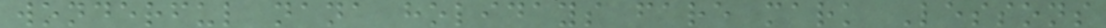wonderful nana holidays fare mark Lessons
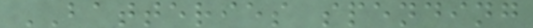BATTERIES spending
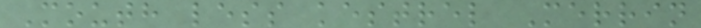Mouth less kestrel Merrin
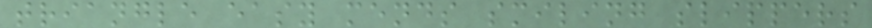triangle easy mends smiling slippers
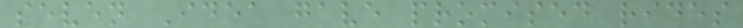seven Idea gave promised rides
